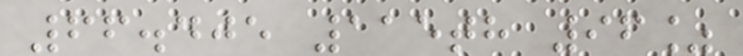66.405 115th 96%
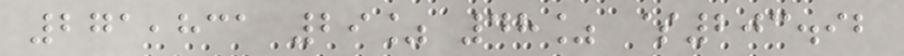271,831 29% 48% $203.92
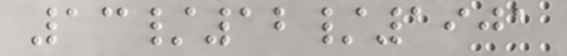13/12/1901
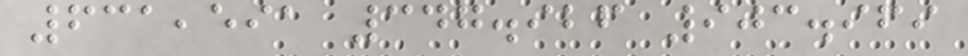631,591 347.926 903.969
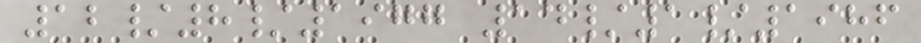12/8/1977 14/1/1986
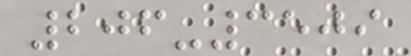206-3509
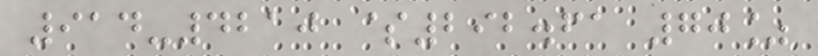914-4210 $292.61 70%
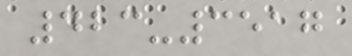423-3517
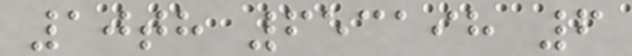10th 653198 6
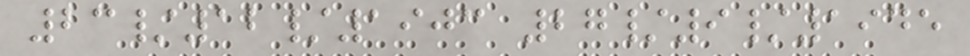23/12/1903 27/9/1945
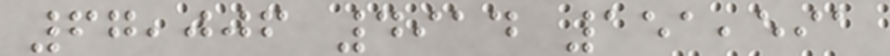67,006 4914 151,591
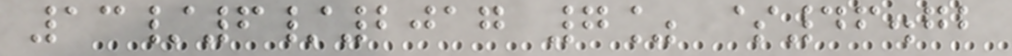13/6/2017 7% $46.72
